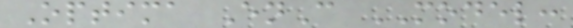Optima EnC MODEL:
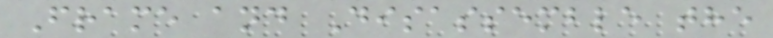Frame and Disassemble the
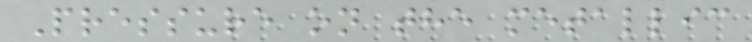Pressure on the metallic
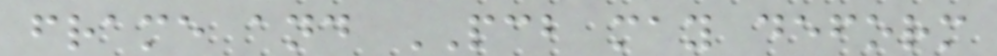frame and PCB may deform
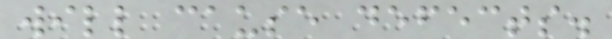will cause defects.
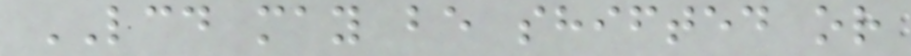LCD may be shifted or
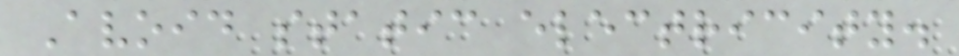Avoid static electricity.
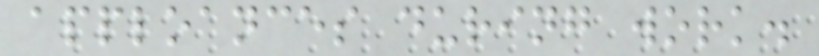apploances during work.
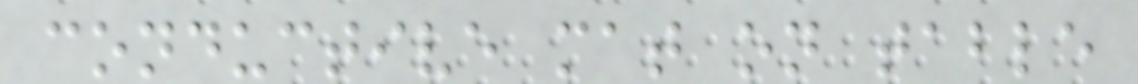conductive mat on table
